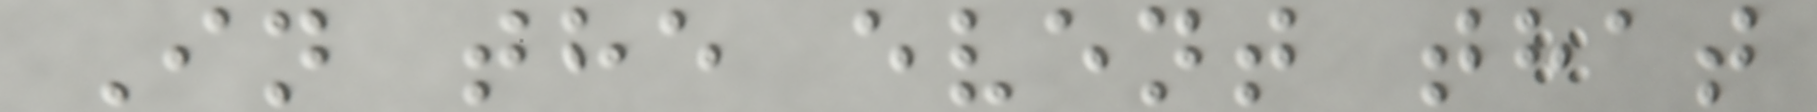In the event that
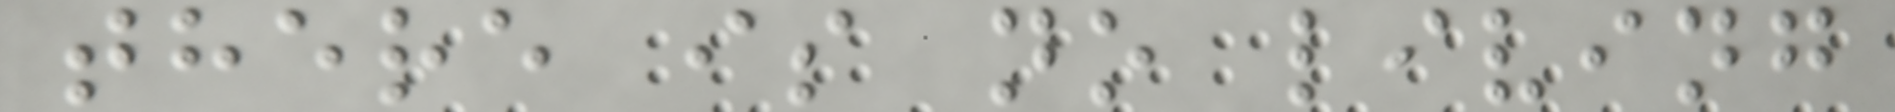there is no living
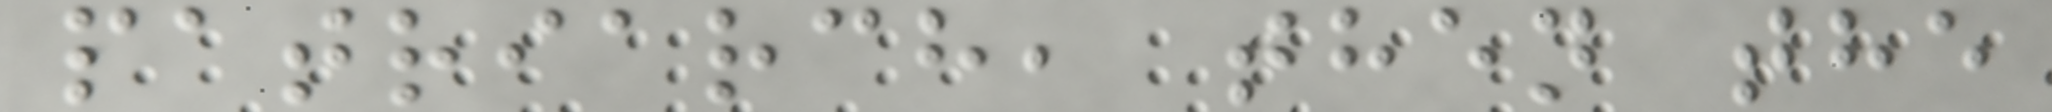patriarch, then the
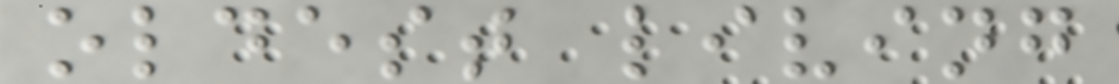oldest living
